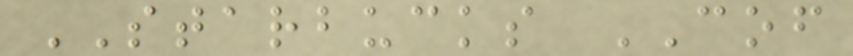STARBUCKS COF
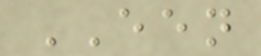EEN
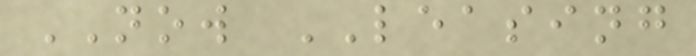NOW LEASING
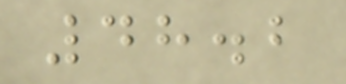48.2
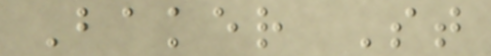Baker St
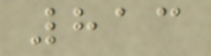813
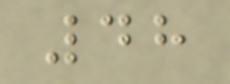48
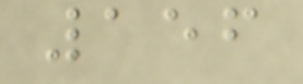156
